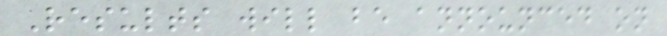Results will be announced on
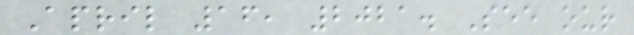April 16, 2021. See our
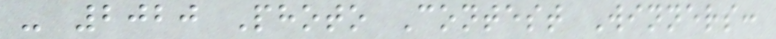- 2020 Photo Contest Winners:
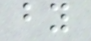by
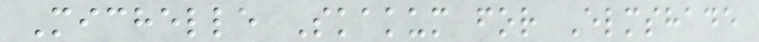Michelle Skakum for Elmshade
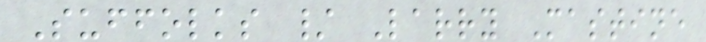Suffolks / Larry Mastine
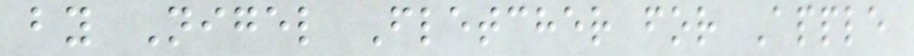by Nigel Fletcher for Apple
